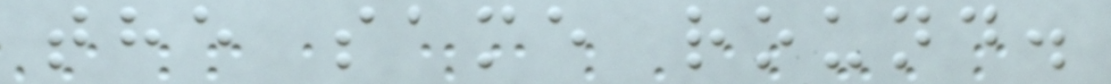the same round.
